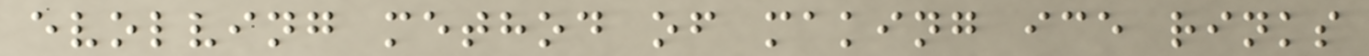evolving method of making ice rinks
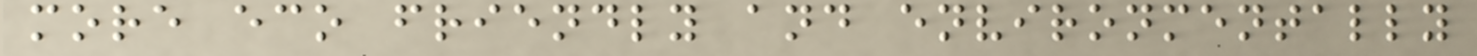more eco friendly and environmentally
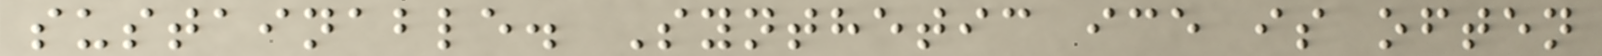sustainable. Synthetic ice is often
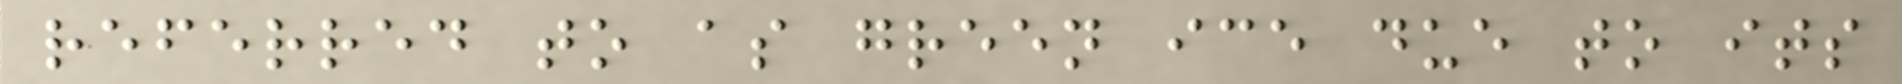referred to as green ice due to its
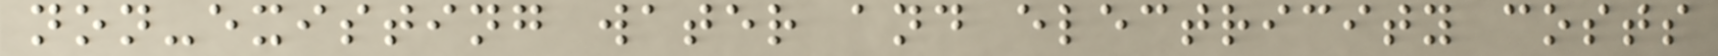non-existing water and electricity costs
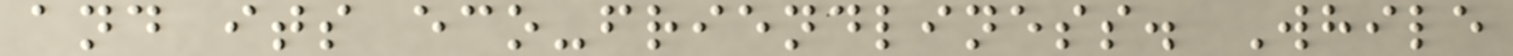and its eco-friendliness. While
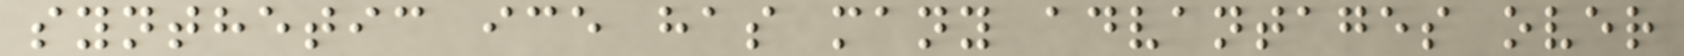synthetic ice has many advantages over
